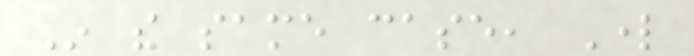In the same case, Lord
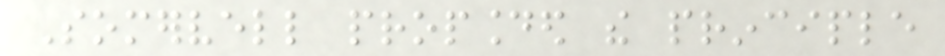Somervell propounded the principle
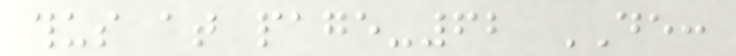thus at page-62 DE:
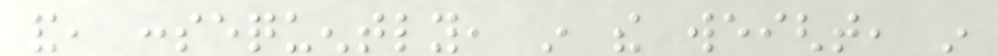and, consequently, in the weight, in
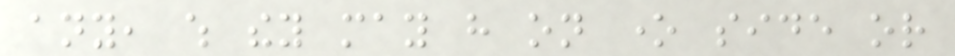any, which they may have on one side or
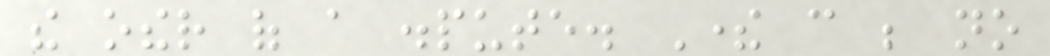the other of a dispute. There can be no
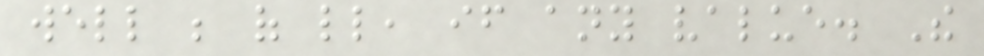well be of little, if any value. The
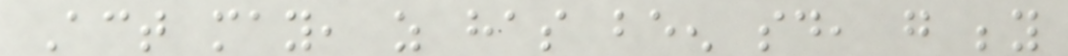Act may, as has been said, go beyond
